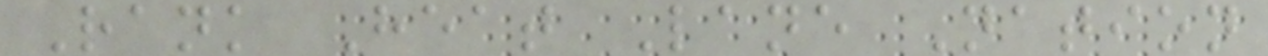Rank Heat Lane Nation
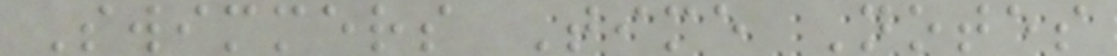Swimmers Time Notes
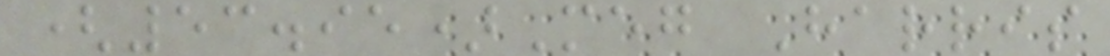(53.95)Meg Harris
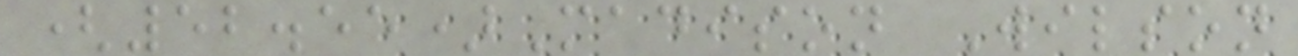(52.55)Madison Wilson
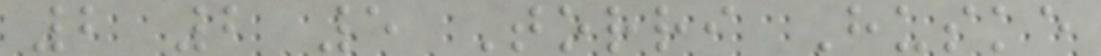2 2 5 Torri Huske
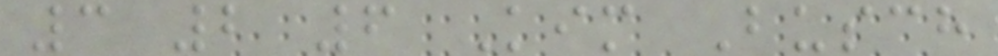3 2 6 Kim Busch
